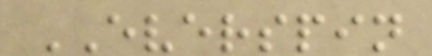EVERSPIN
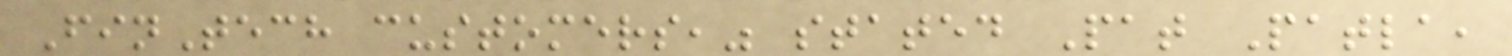FinTech customers," stated Pat Patla,
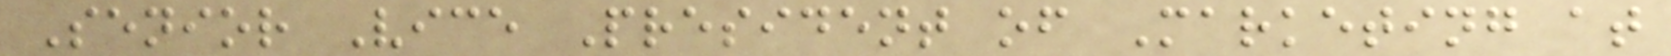Senior Vice President of Marketing at
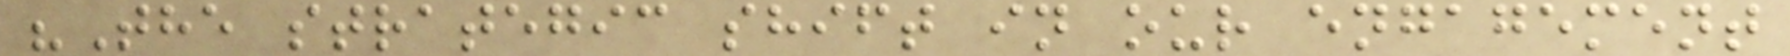"The strategic shift in our engagement
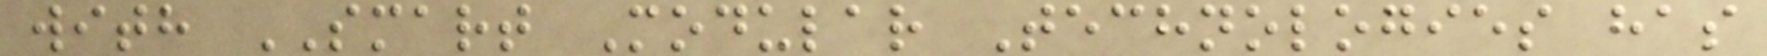with SMART Modular Technologies has
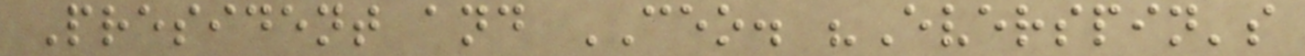President and CEO. "Everspin's
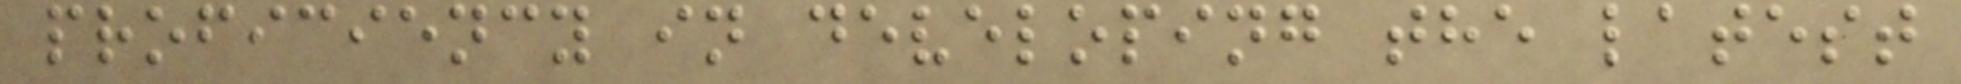proficiency in developing the latest
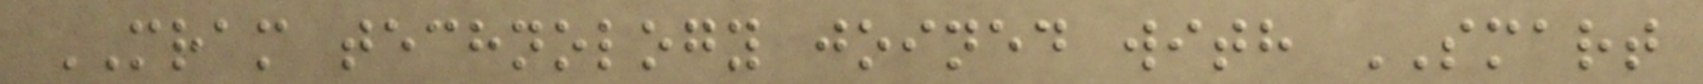MRAM technology joined with SMART
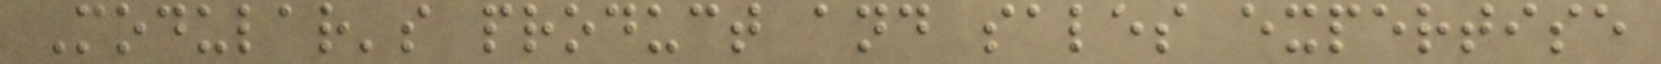Modular's product and sales expertise
